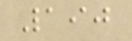190
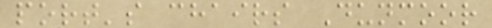port's chairs Dunmoor
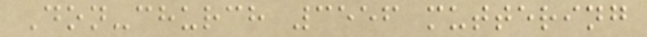Don-church 3556 muttering
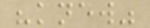"knew"
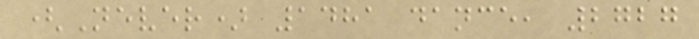(Never) 1481 dance, 2727
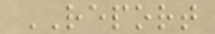REPORT
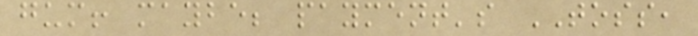gum! maybe; payment's TOSS,
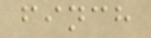finch
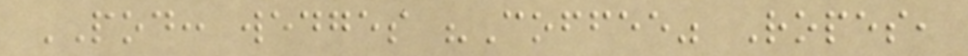POD: wedges "Coffee" Ropes,
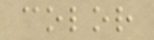color
